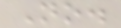No.
